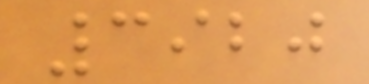3920
